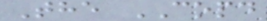The COPD
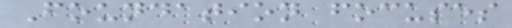Foundation focuses
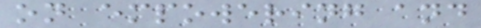on empowering and
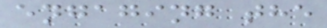engaging the
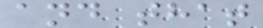and that
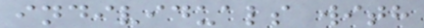individuals with
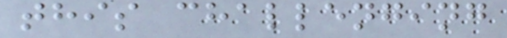this challenging
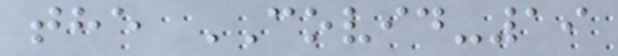the COVID-19
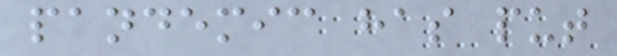pandemic has put
